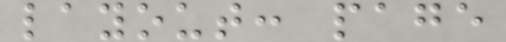layout: page
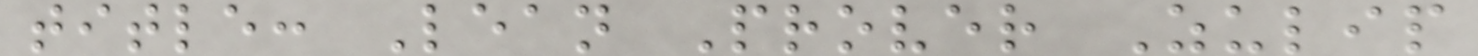title: Lean Prover Zulip
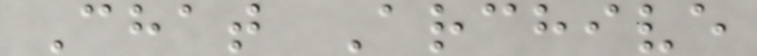Chat Archive
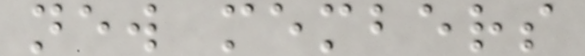new members
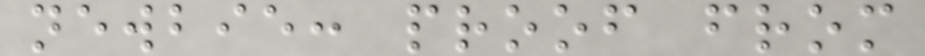newbie: proof from
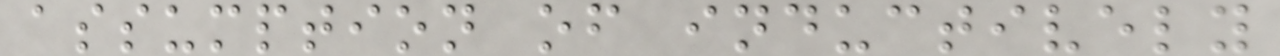assumption of inductively
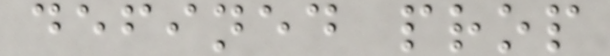defined prop
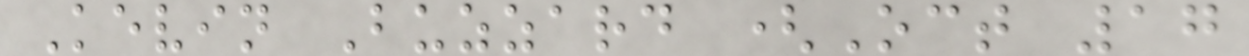Kevin Buzzard (Oct 17
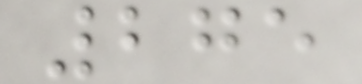275
